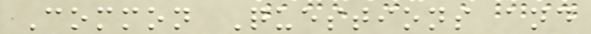Common Questions and
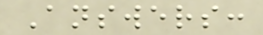Answers:
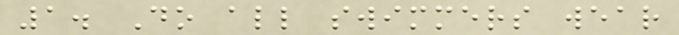1. Do all swimmers wear
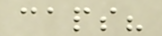caps?
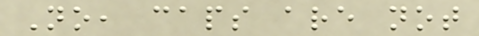No, caps are not
